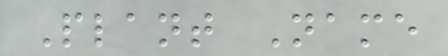Plant Name
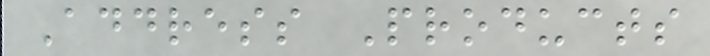Address Products
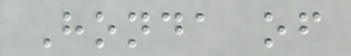Honda of
